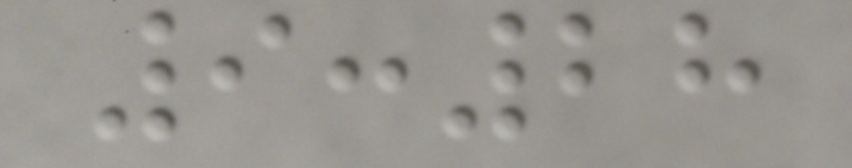9:28
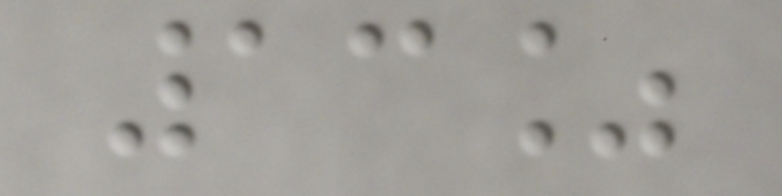13%
